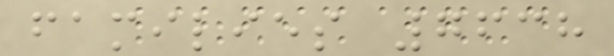families 7638
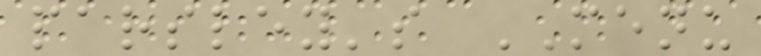parsley's MENU
